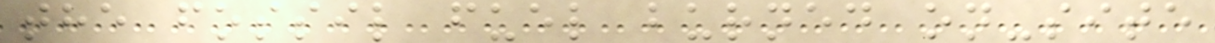the fossil fuel burned on-site
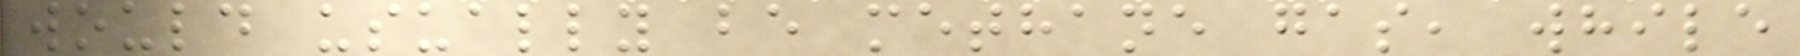would usually be methane gas, while
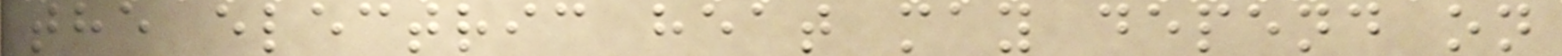the electric heat may depend on
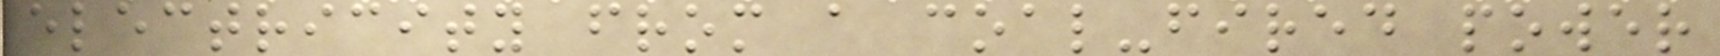electricity from a coal-fired power
